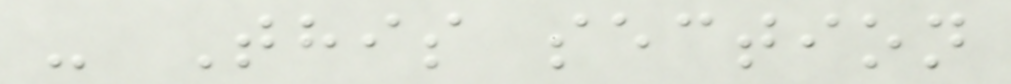- This section
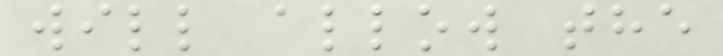will allow the
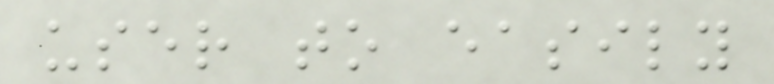user to easily
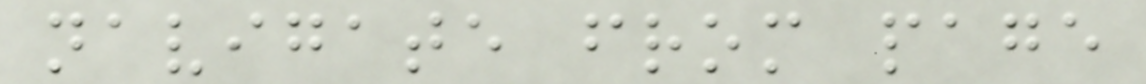navigate from page
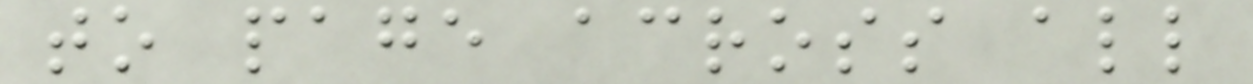to page across all
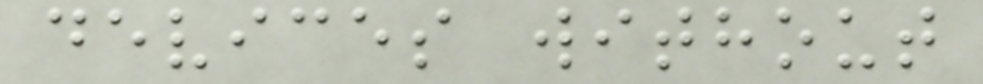devices without
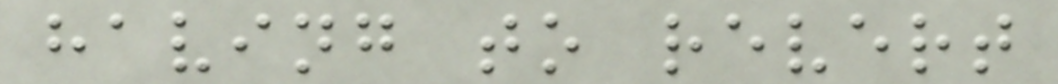having to revert
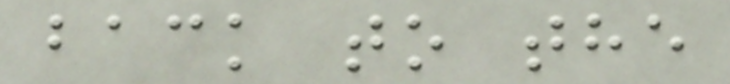back to the
